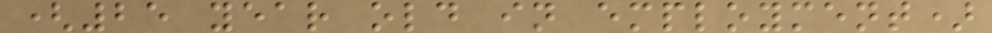(25 year old in employment)
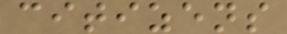citizens
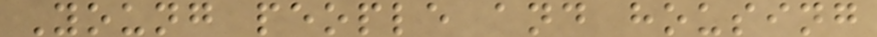Young people and housing
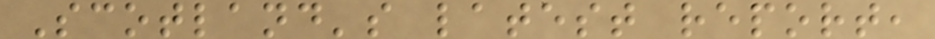Scotland's latest report,
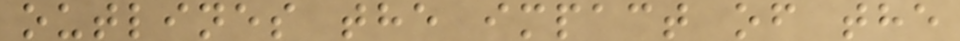outlines the impact of the
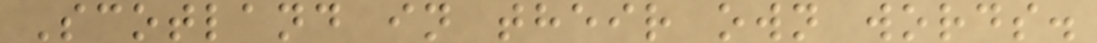Scotland in their own words.
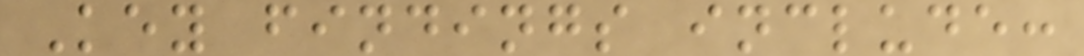Key findings include:
